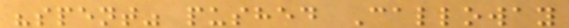"spent" pushed Calloway
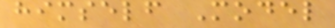himself Model
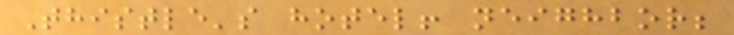Thistle's hotel! neighbor;
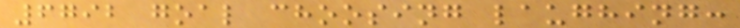6792 goal choosing laughing:
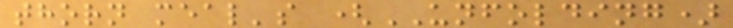thorn meal's (UNFOLDING)
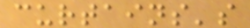curtains's
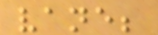vane;
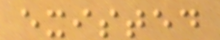existed
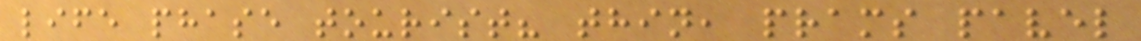life phase tourist? thin, prams pavel
